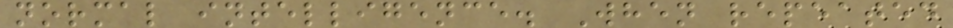normal intelligence. When repeated
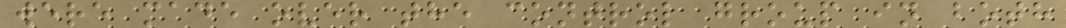were made over the control group in both
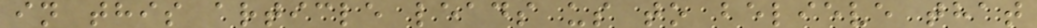in this article leads us to believe that
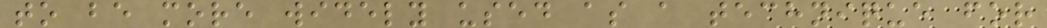to be more widely used as a technique for
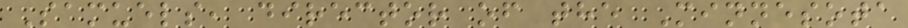Samuels, director of the Minnesota
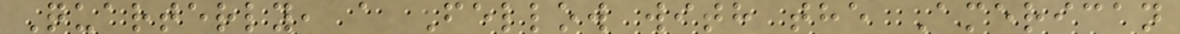Quarterly, a Fellow with the American
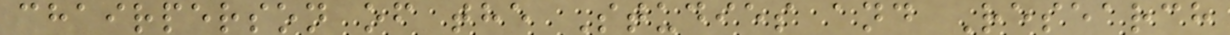chairperson of the Studies and Research
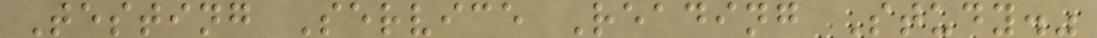Testing Service Reading Study."
